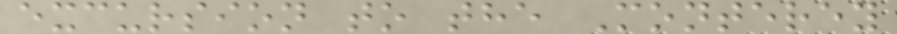excursion to the Monterey
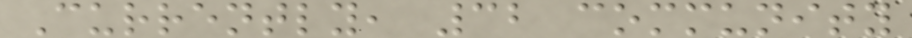Currently, 32 community
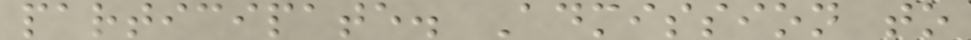participate. Admission to
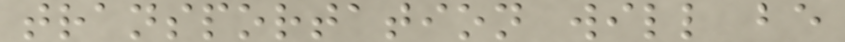transportation will be
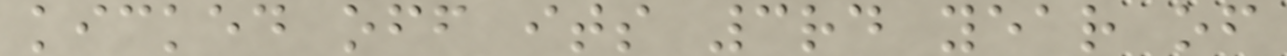kicked off its 3rd year of
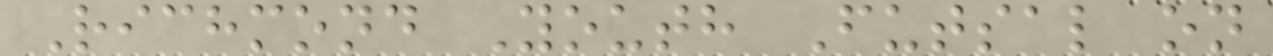Richmond Youth Futsal on
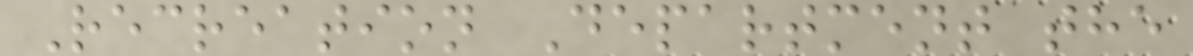Recreation Department the
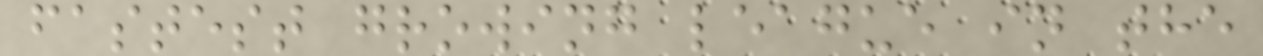fastest growing league in the
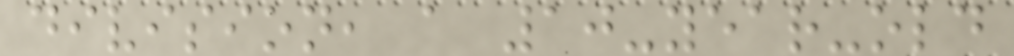division, a 10-year-old
